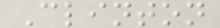Clinton
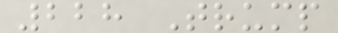228 Trump
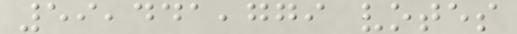59,441,779 votes
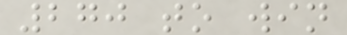270 to win
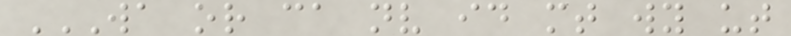WA OR CA NV ID MT WY UT
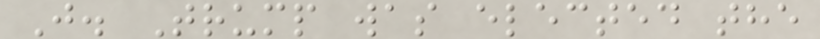J. Trump was elected the
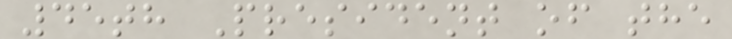45th President of the
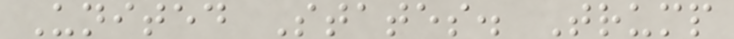United States. Trump
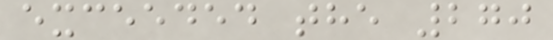exceeded the 270
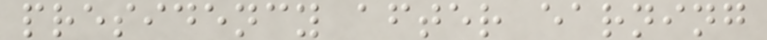presidency after earning
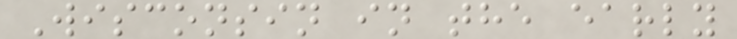Wisconsin in the early
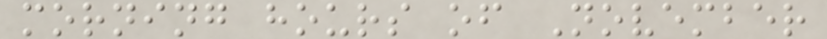morning hours of November
